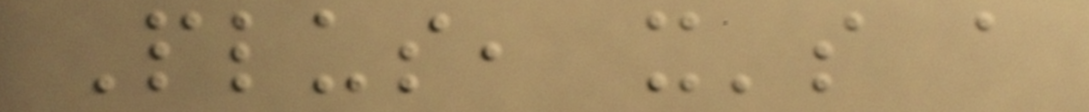Plus, it's a
